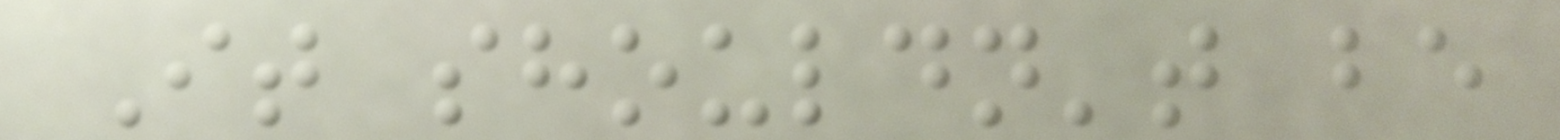It shouldn't be
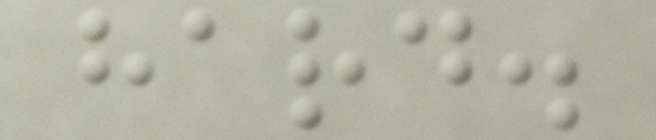hard.
